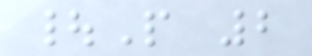|P 2
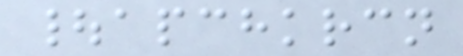|apchkrcn
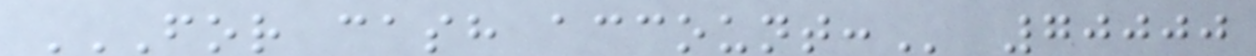FOR CASH ACCOUNT: 70000
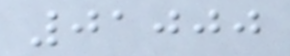01000
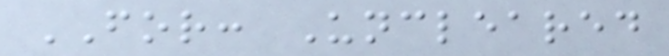FOR: Uncleared
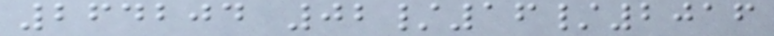264204 02/16/2016
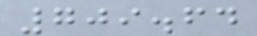709.64
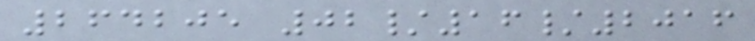264205 02/16/2016
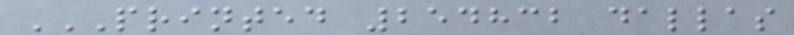PRINTED 254832 DALLAS
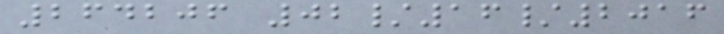264206 02/16/2016
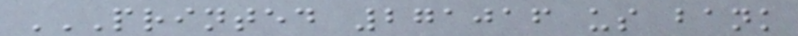PRINTED 271016 US BANK
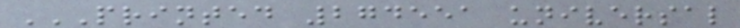PRINTED 274551 UNIVERSAL
